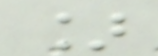]
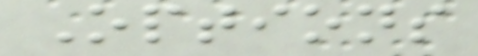Options
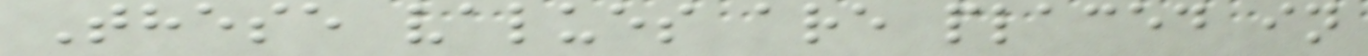These values are placed in
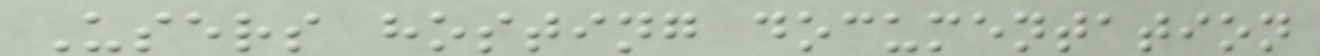Users hosting documentation
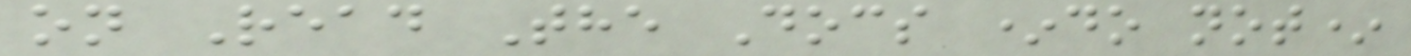on Read The Docs *do not*
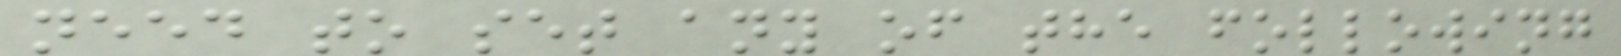need to set any of the following
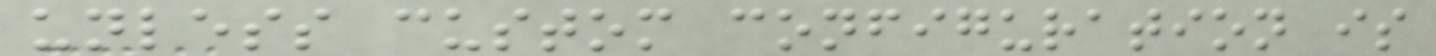unless custom configuration is
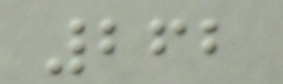262
